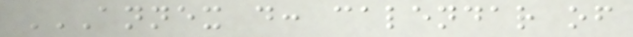ANNEX D: CALENDAR OF
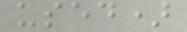used)
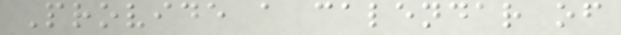Provide a calendar of
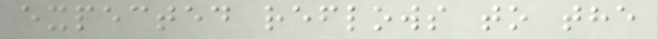expected reflows to the
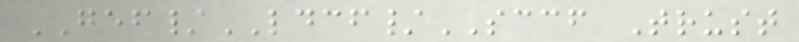GEF/LDCF/SCCF Trust
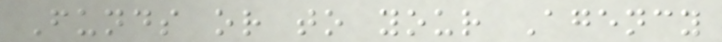Funds or to your Agency
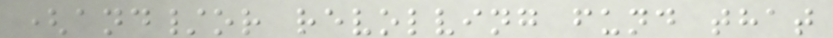(and/or revolving fund that
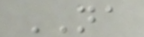NA
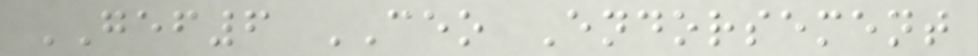GEF6 CEO Endorsement
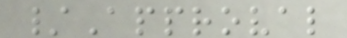/Approval
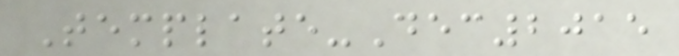Template-Dec2015
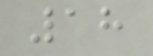18
